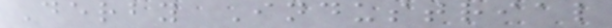Derby Industrial
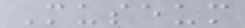Museum
